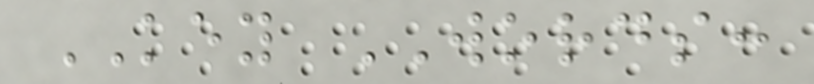KEY WORDS:
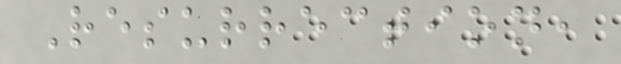Resurrection,
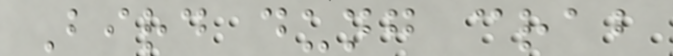Bird dung crab
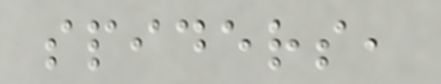spiders,
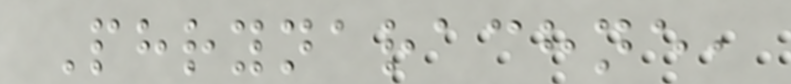Phrynarachne,
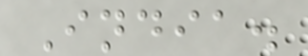India.
